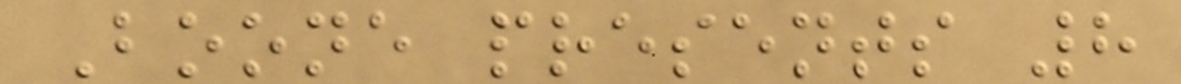Boone presents 8
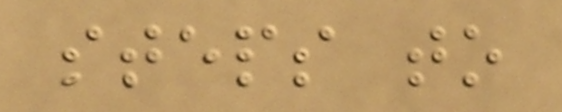steps to
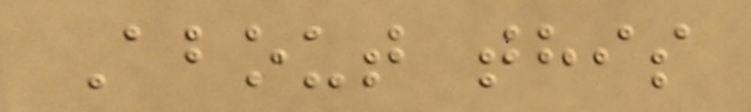About this
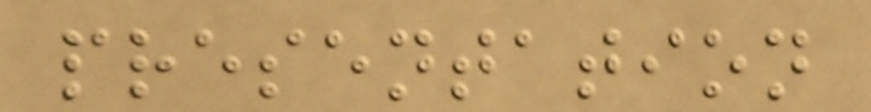presentation
